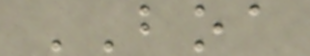BOA
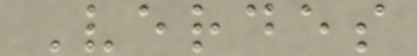Verdes
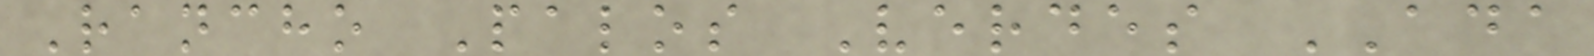Rancho Palos Verdes ADA
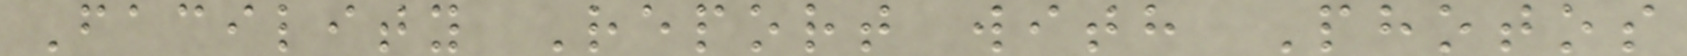Facility Report with Photos
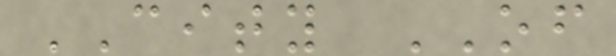CITY OF
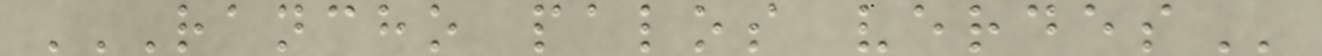RANCHO PALOS VERDES
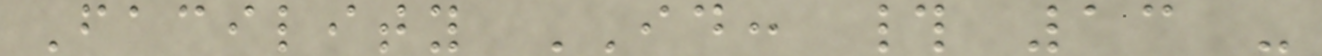Facility ID: # 13 -
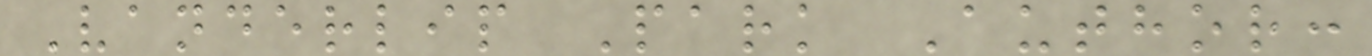Vanderlip Park Author:
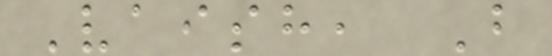Vaish, B
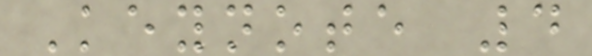Keynote 4
